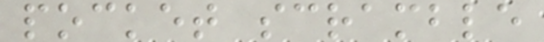pocket scramble
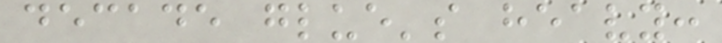decade glue's heavy:
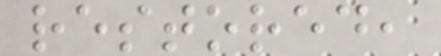restored,
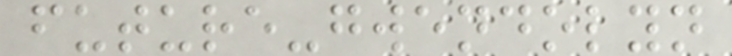future-gwendolyn
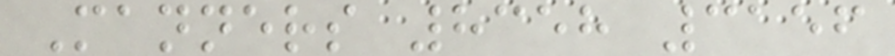Manners 8358 3156
